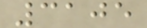3105
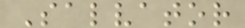Salvator
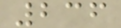236
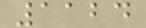1124
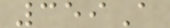359A
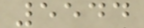5544
